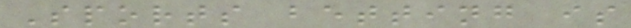Sports betting is
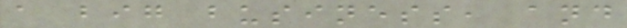a big business, and
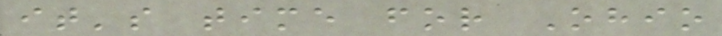it's time for Ohio
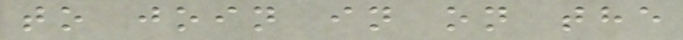to join in on the
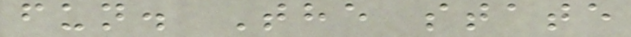fun. The state
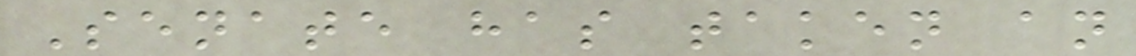Senate has taken an
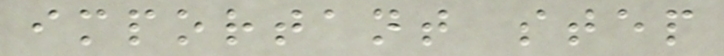important step
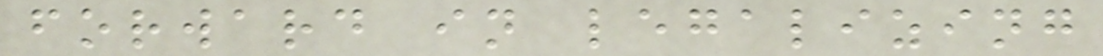forward in legalizing
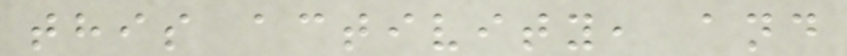this activity, and
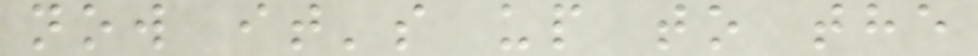now it's up to the
